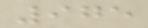975
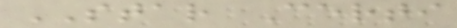STAR Certi
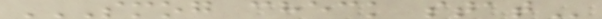SMOG CHECK STAT
